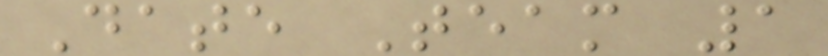Date Team 1
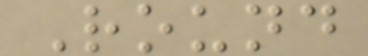Round
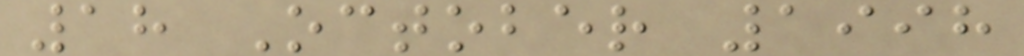18 October 1998
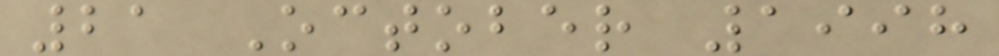21 October 1998
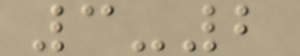3-2
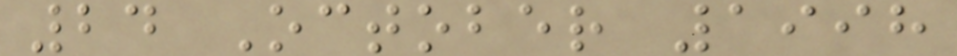24 October 1998
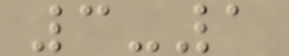3-1
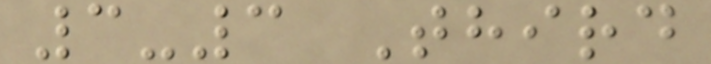3-3 Third
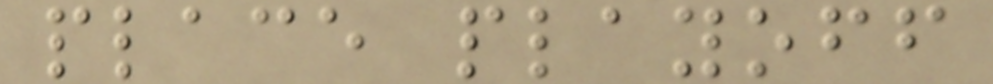place playoff
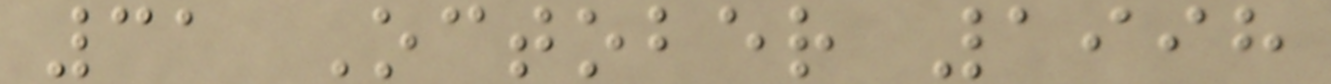31 October 1998
